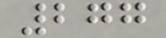277
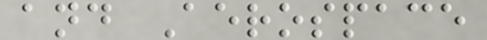and Aerospace
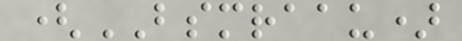(BSMRAAU)
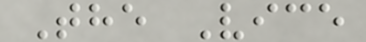The Vice
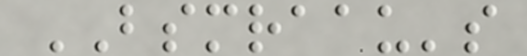BSMRAAU's
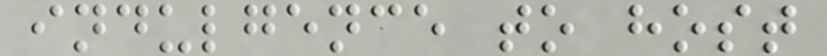indulgence to host
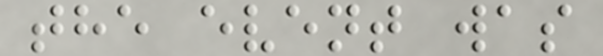the event was
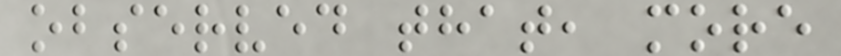observed that, more
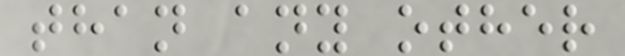than any other
